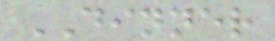DINNER
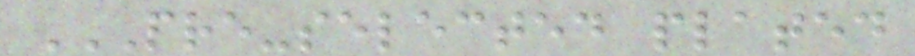PRE-SELECTED PLATED
